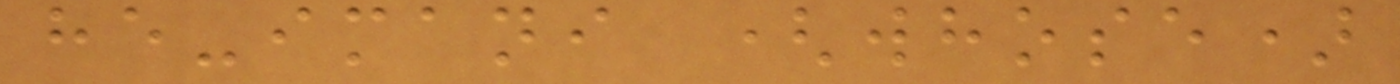he-imani (whose)
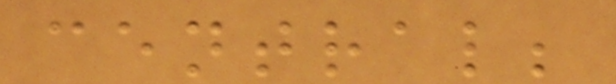central;
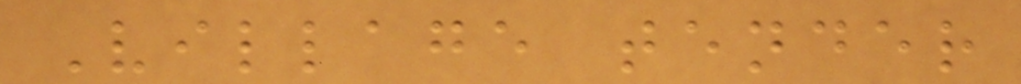Village tender
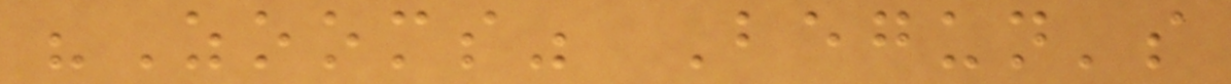"Zooms" Begun's
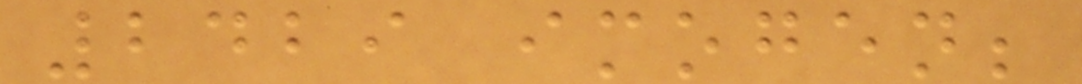2429 imogen;
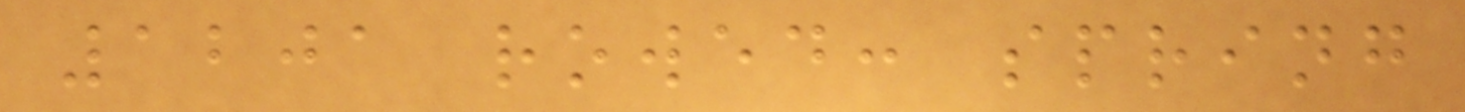1201 rowed: spring
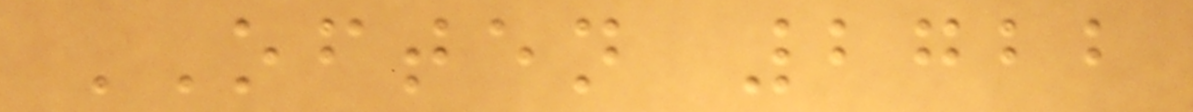OFTEN 2722
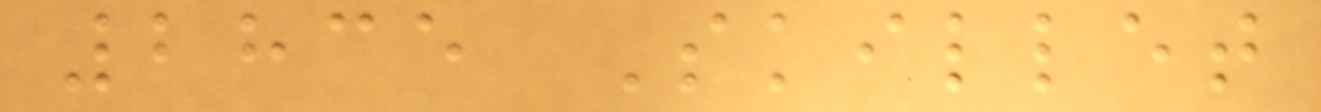2835 Skillet
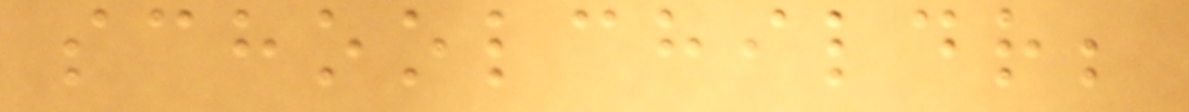schoolchildr;
